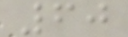60
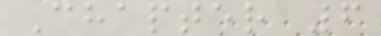Chapter 6
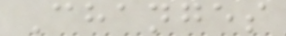Changes
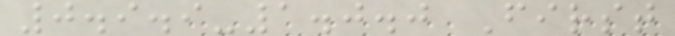0.9.9-1.0.0 First
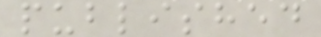published
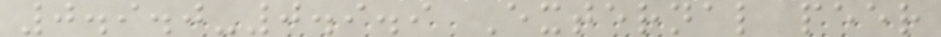0.9.0-0.9.9 External peer
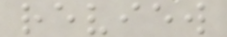review
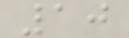10
